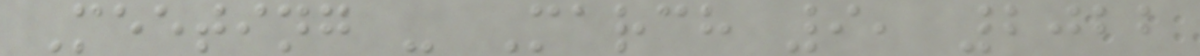Meeting - March 9, 2022
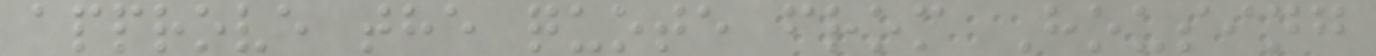approve the quote from Housing
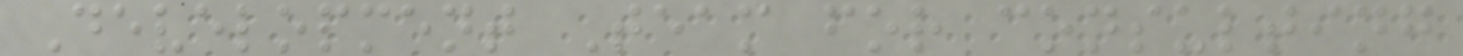Development Team for consulting
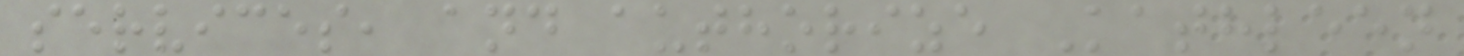services, and authorize Kathleen
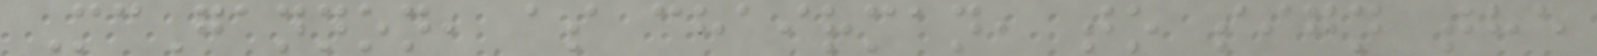McGannon, as chairman, to sign the
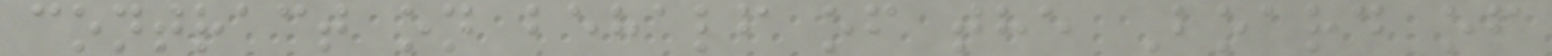contract on behalf of the Board of
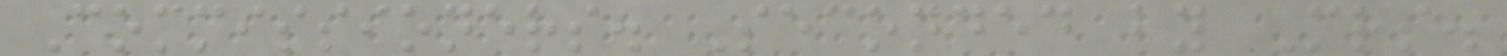Commissioners. Seconded by Mrs.
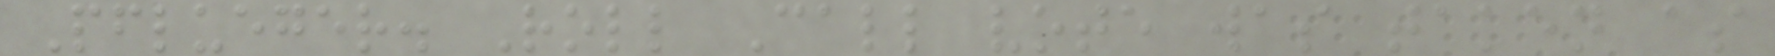Pflueger. Roll Call vote was taken as
